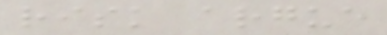risk argue
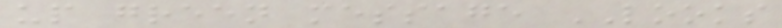up green message LOOKS
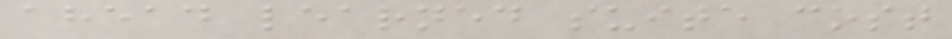ahead learned suite cost
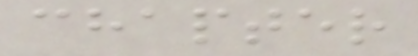chapter
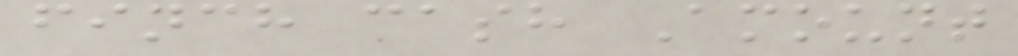finch cash Amount
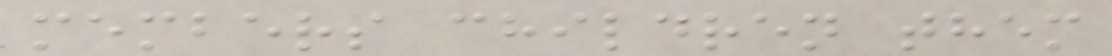members children them
